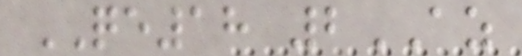QE18 2AZ
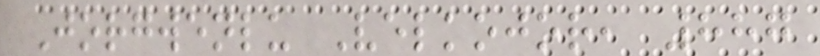Jorgwenlu Velkojor, 887
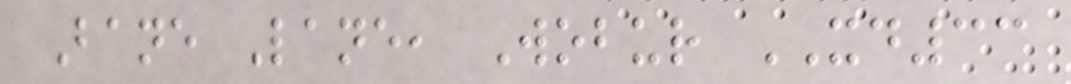Bane Lane, Wobur XD33
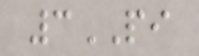3PI
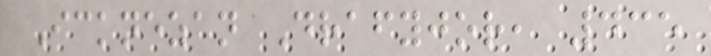Icknezan Drafyjor, 435
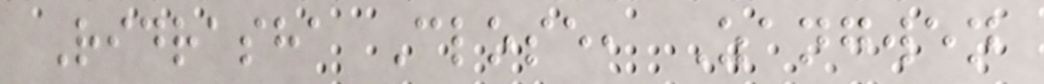Ridrasha Close, Zangwen
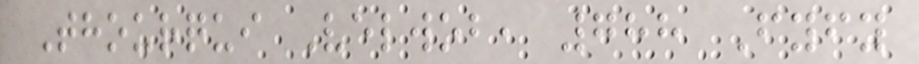Thourqui Velwob, 788 Fyfy
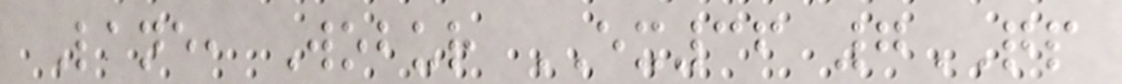Lane, Wobur EX36 7QP
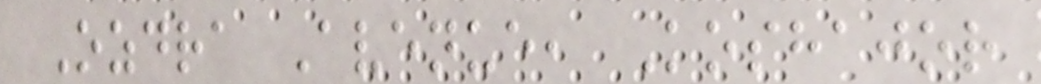Ozdra Avenue, Koshajor
